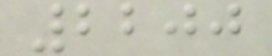2200
